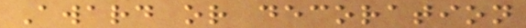Award or decoration
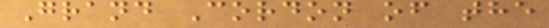Grand Cordon of the
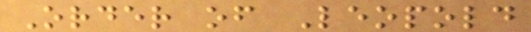Order of Leopold
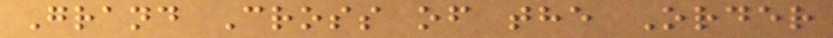Grand Cross of the Order
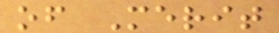of Merit
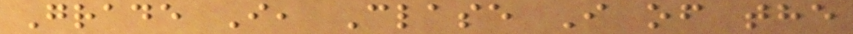Grade I, Clase I of the
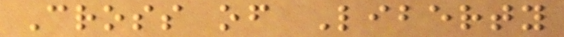Cross of Liberty
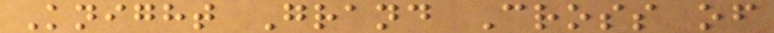Knight Grand Cross of
